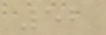52
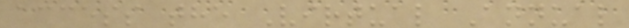access the Virtual Annual
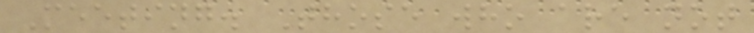Meeting. Those who are not
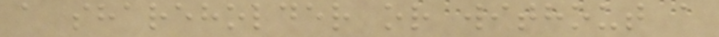a shareholder or without a
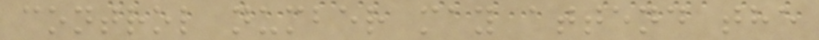control number may attend the
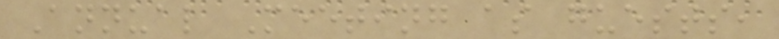Annual Meeting as guests,
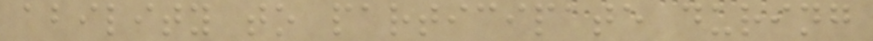ability to participate during
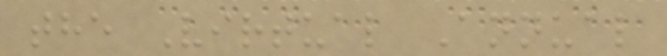the Virtual Annual
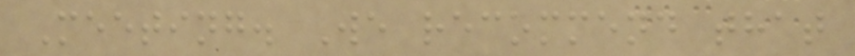Meeting. We recommend that
